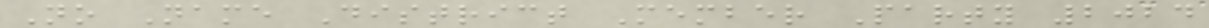No Name District Member Party 2024
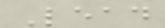Lead
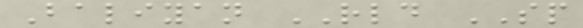Baliyan RLD SP
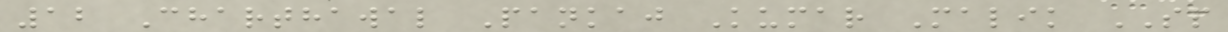12 Charthawal Pankaj Kumar Malik SP
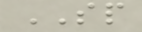SP
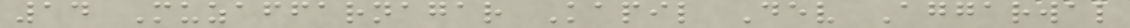14 Muzaffarnagar Kapil Dev Aggarwal
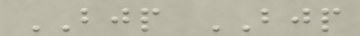BJP BJP
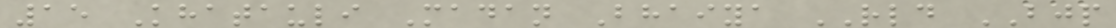15 Khatauli Madan Bhaiya RLD BJP
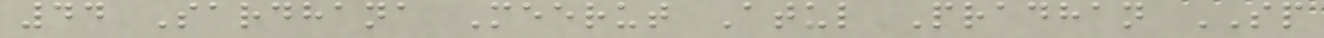44 Sardhana Meerut Atul Pradhan SP
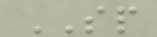SP
